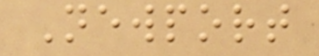Newport
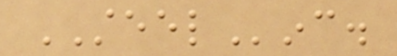STEELinc.
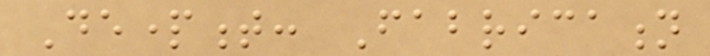Department: Fabrication
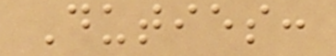Duties:
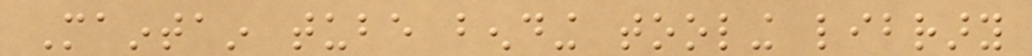Maintain tube bending tooling library
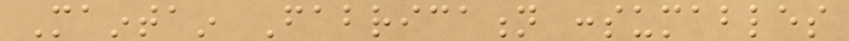Maintain Fabrication consumables
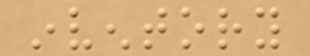inventory
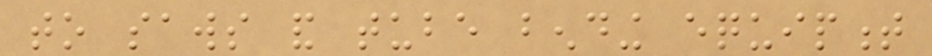to saws and tube bending equipment
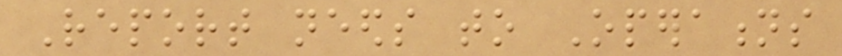Report needs to Operations
